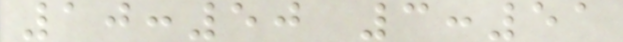10:50 3:51
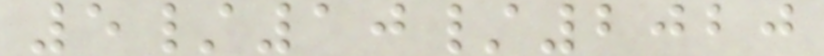5/10/2020
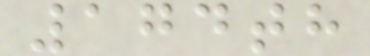174th
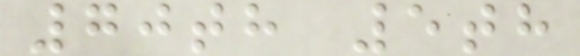70th 5th
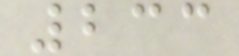233
